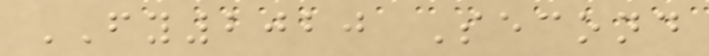FY2020 Second
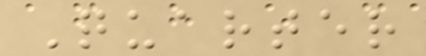Quarter
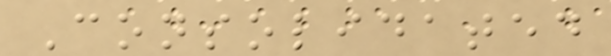Consolidated
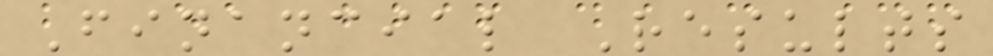Financial Results
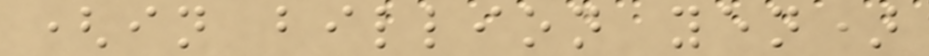(in billion yen)
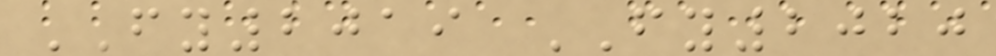FY2019 FY2020
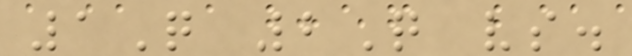1Q 2Q vs.
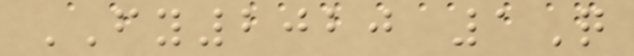FY2020 1Q
